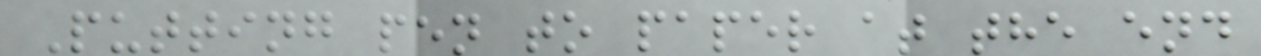Putting pen to paper at the end
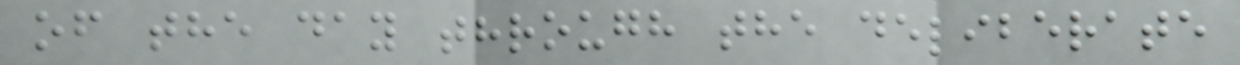of the day through the deliberate
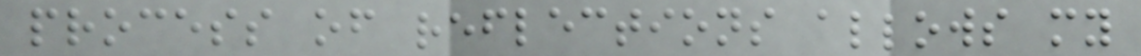process of reflections allows my
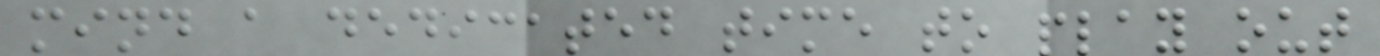mind a dedicated time to play out
